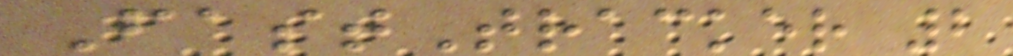FastTracker 2
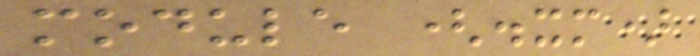module (.xm)
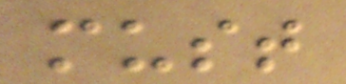must
